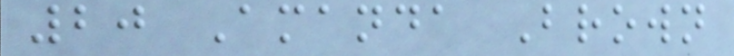20 Amanda Brown
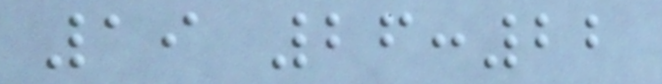19 26:22
